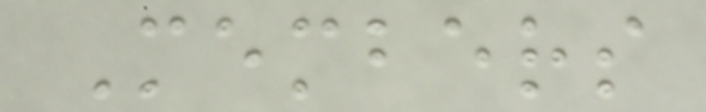Members
